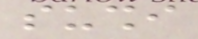sushi
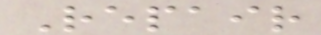Repair
